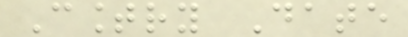Country Date
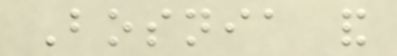Bosnia and
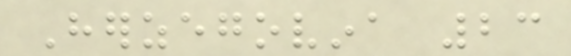Herzegovina 23
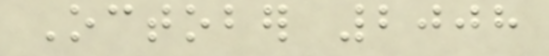October 2008
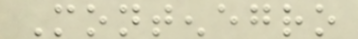Montenegro
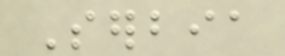Serbia
